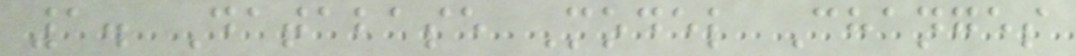1. Database Model Changes
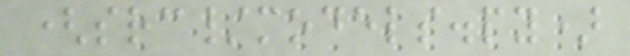(src/models.py)
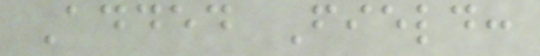Added Field:
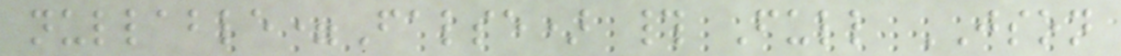nullable=False) # Full JSON
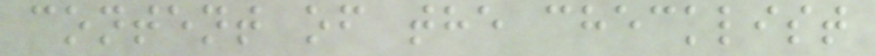content of the checklist
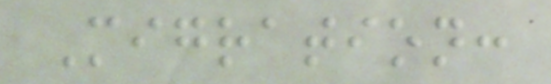Migration:
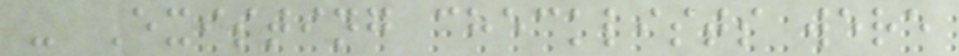- Existing checklists were
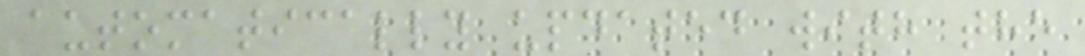automatically updated with the
